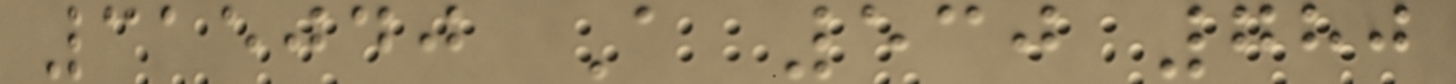315040 A 530 780
